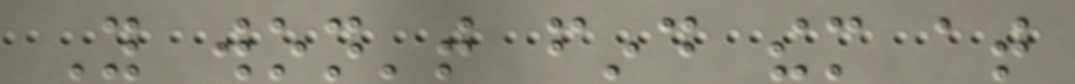You won't find them at
